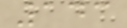143
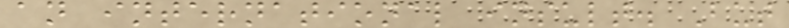an international insult. But
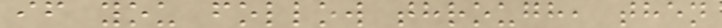if you follow through, then
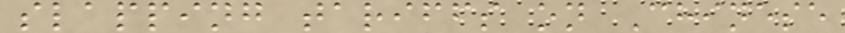slapping tariffs on Chinese
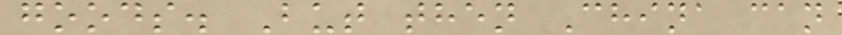goods. But then China can
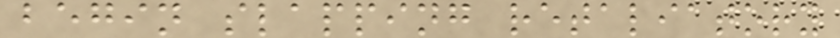begin slapping retaliatory
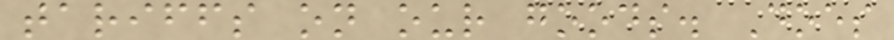tariffs on our goods. Does
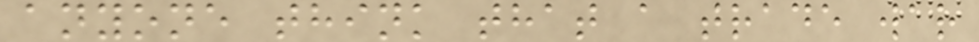anyone think that a trade war
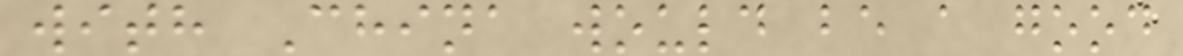with China would be a good
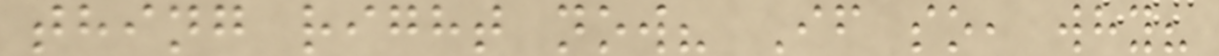thing right now? If so, why?
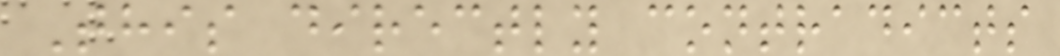This directly contradicts
